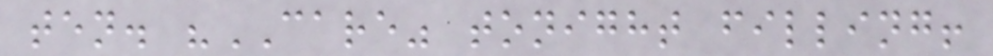ten. "CARE" tonight filling!
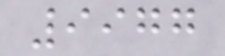9977
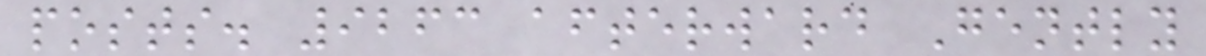posts. 9263 afterward Gently
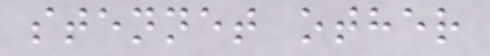stennet other
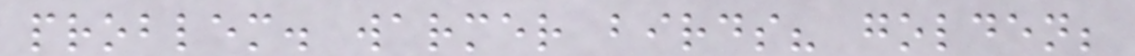problem. warmer birds? golden;
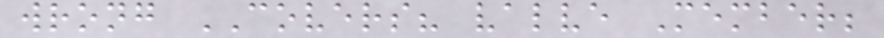wrong COVERS? valve Member;
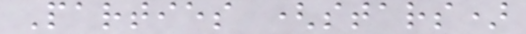Parties (stars)
